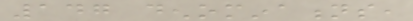147 denominations,
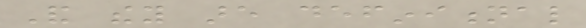And they are definitional
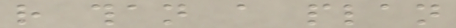rather than a plan
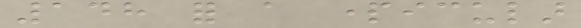148 for a particular
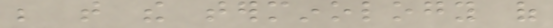be that the terminology of
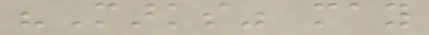"Marks" may
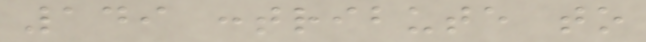149 contribute to
